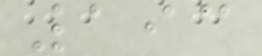193
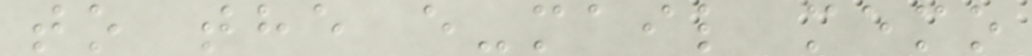to the e-mail memo
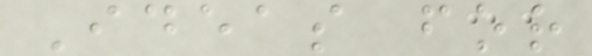Ideas for
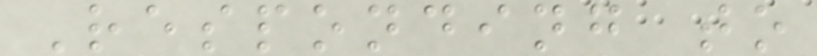Responding to
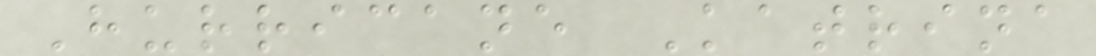Hurricane Katrina
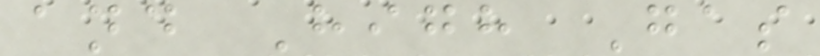and High Gas
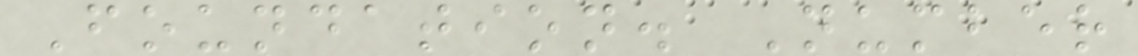Foundation. Number
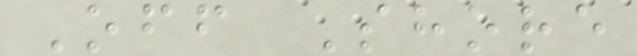Off Shore
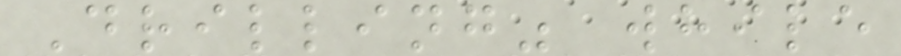Drilling" while
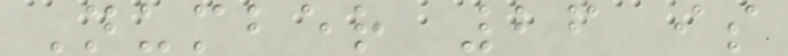Number 26 is
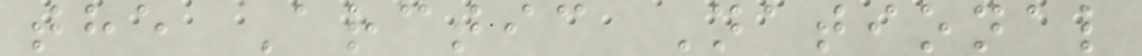the Arctic National
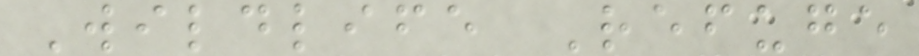Wildlife Refuge
